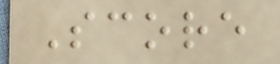Score
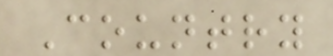Country
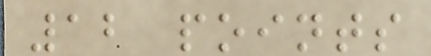12 points
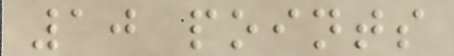10 points
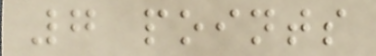7 points
